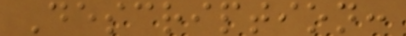Description:
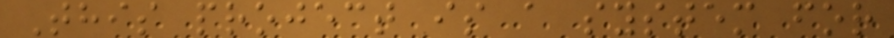This project is a system for
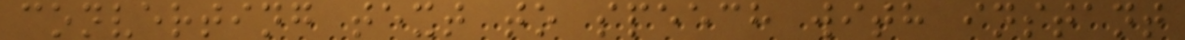converting text to speech with instant
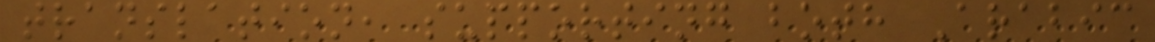translation, supporting both Arabic
